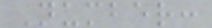Number:
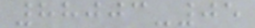88003-05
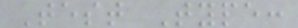Test Type:
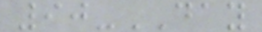90-DAY
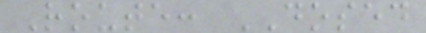Route: DOSED
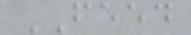FEED
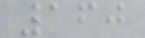160
